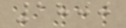1800
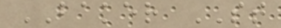BAKER ST
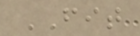FIT
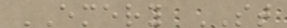EMERY ST
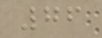76
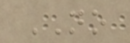NO
